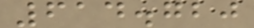614.720
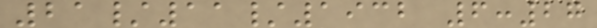21/11/1932 6:27
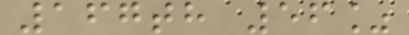167th 56%
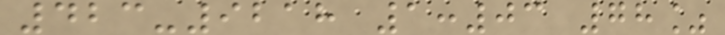423-9218 1:03 78%
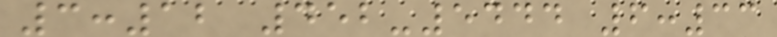3:12 452-5444 6:33
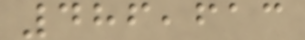486,613
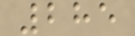285
